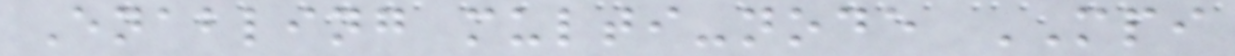Enabling multi-node MPI
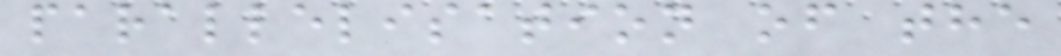parallelisation of the
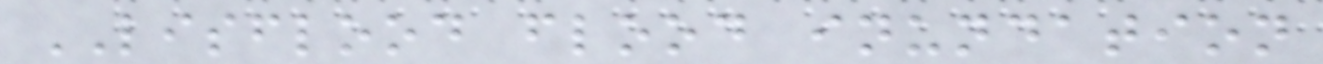LISFLOOD flood inundation
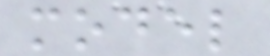model
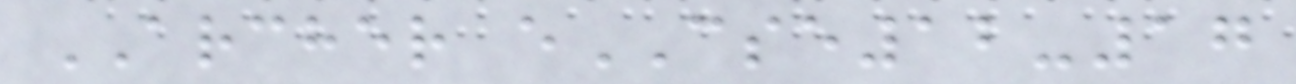ARCHER eCSE12-17
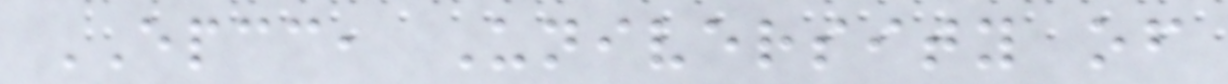EPCC, University of
